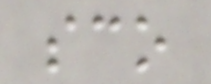sco
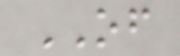OF
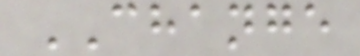CHANGE
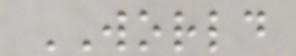WORLD
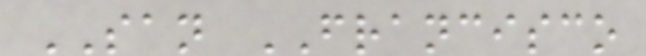SAN FRANCISCO
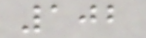102
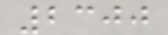2300
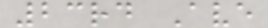23rd Ave
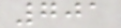701
